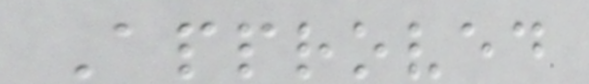Approved
